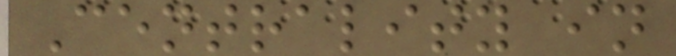Centrality in
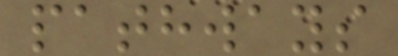pathways
